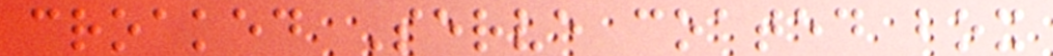croaked Serve coated box
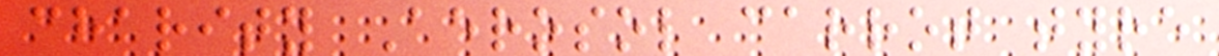charity Aerosol carrot tyre
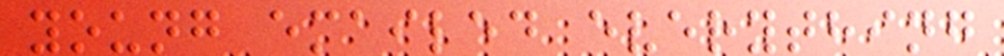young emailed everything
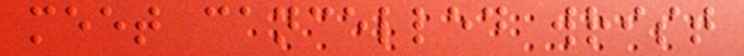meet cancelled wrist
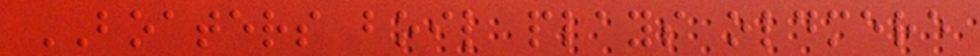BOATERS boil plays oldmere
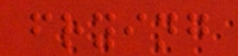frying
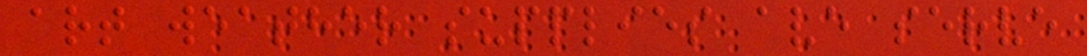art weather supplies ave serve
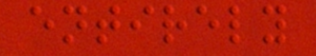entirely
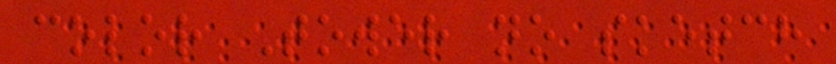color Tower no sketch
